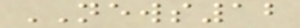NEWS12
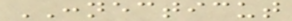CONNECTICUT
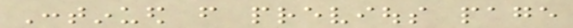Continued from previous page
